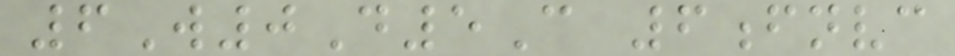6W0D5C 6fnvc
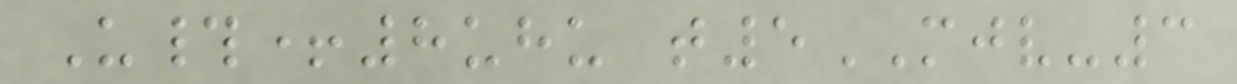U#+8uhu t5MJV-3
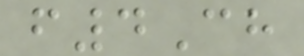f4Ch
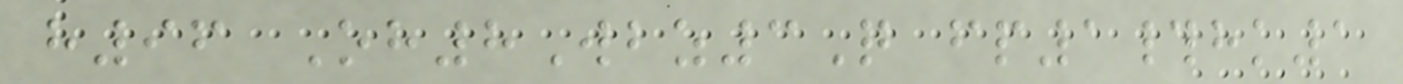h96 Oh8Wbz3Q fp1#hk1
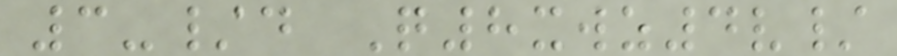3-/d Q8xwz4v/
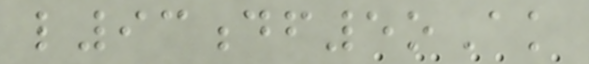l93df5oAk
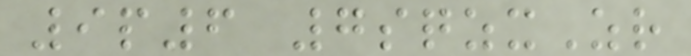9p6 7sqzxZr
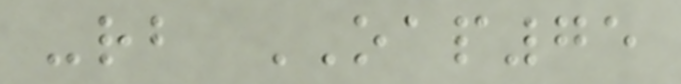-rb OAP75
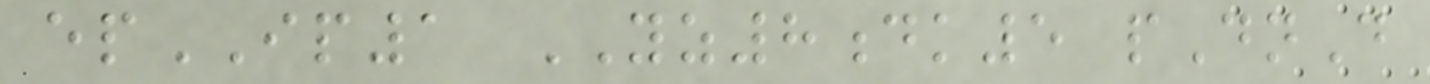epIP1 YZ8dk5 pDnD
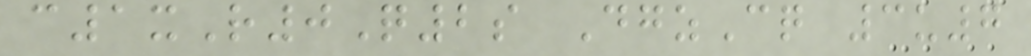c1xR0Q2s DgzCq 3u7
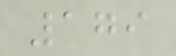179
